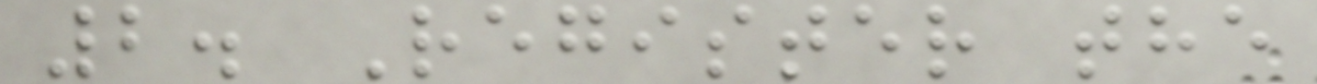2. Register the
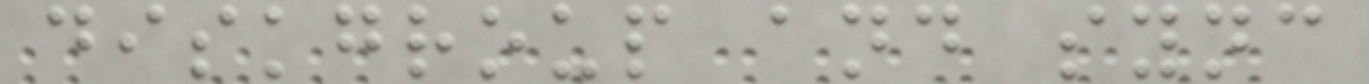diskgroup and sync
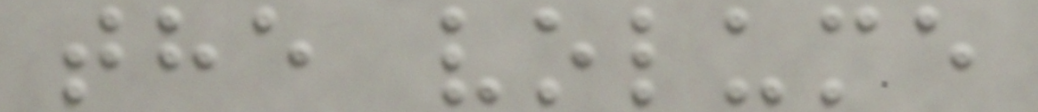the volume
